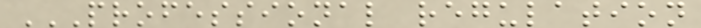PROFESSIONAL REGULATION
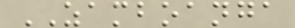ZAMBOANGA
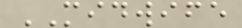MIDWIFE
